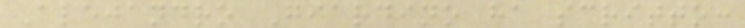Alejandro Giardino ha scritto:
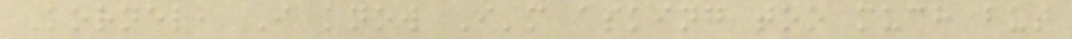Kornel, I know I'm asking too much but
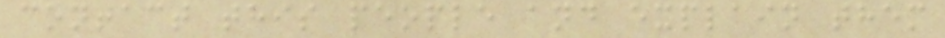contact this people and explain them
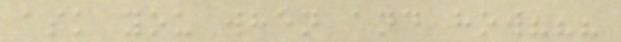ask you when and how???
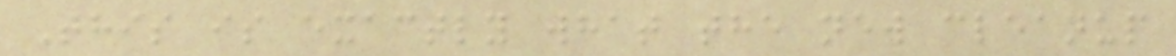This is exactly what the new cleanup
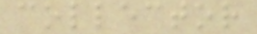collector
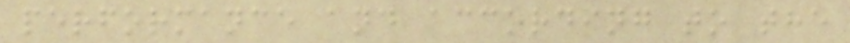performance and according to the
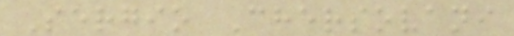Sergio Chersovani
